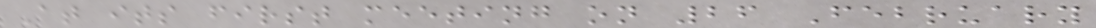At its first meeting on 26 February
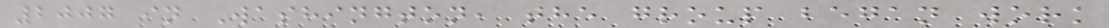2007 in Washington, the group began work
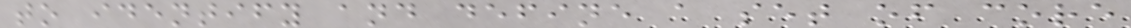to identify and define a set of core
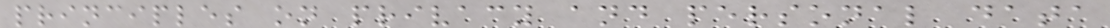principles on privacy and personal data
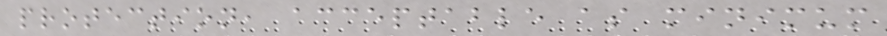protection, acceptable as minimum
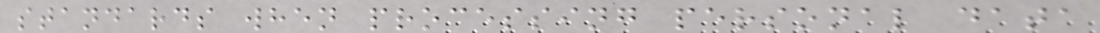standards when processing personal data
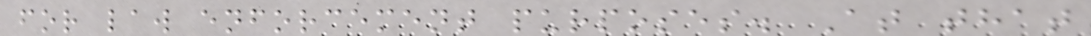for law enforcement purposes. At that
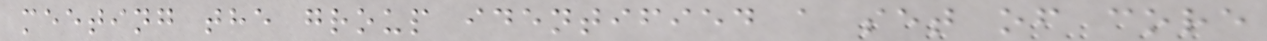meeting the group identified a set of core
